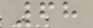68
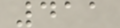411
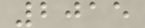2015
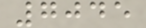7045
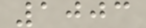1003
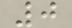0
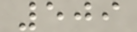509
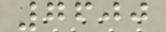7600
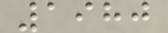1980
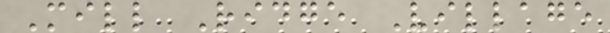Mill Ridge Village
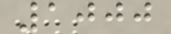1000
